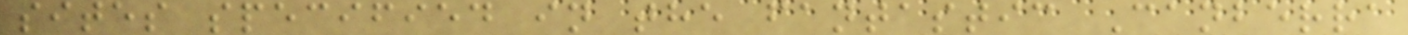sites specified in the fantastic Canberra
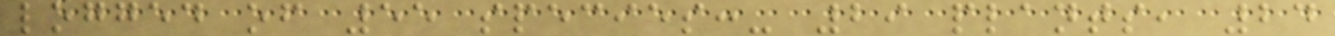logged of 55 species:- 29 plants, 24
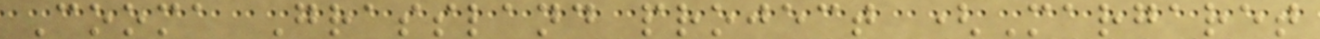Cooma Grassland project (Margaret
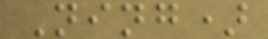Ning)
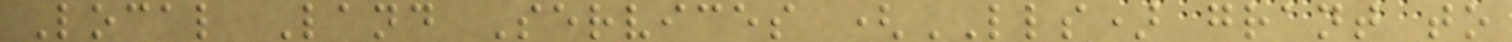Local Land Services (LLS) grant to
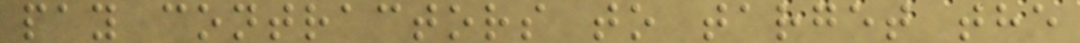pay contractors to target the
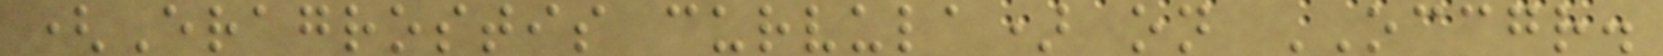(Eragrostis curvula) on OCCGR.
